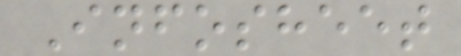Infosheet
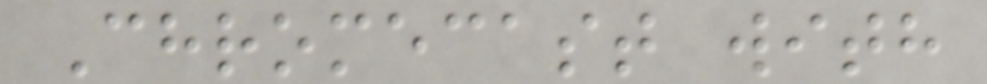Chromecast with
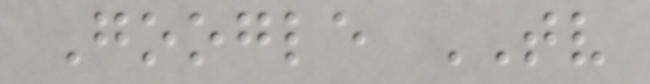Google TV
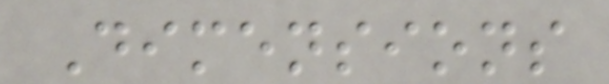Dimensions
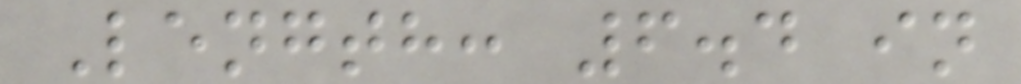Length: 6.4 in
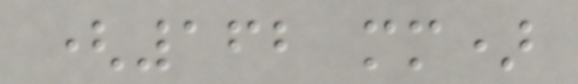(162 mm)
